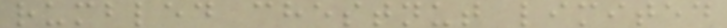rumbled chestnut limited
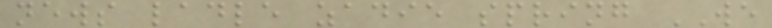news ladle zadie spring WE
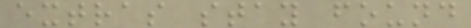extras stay found
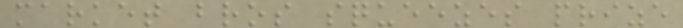market bros squeezes prize
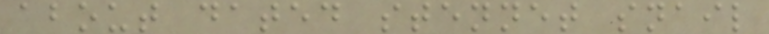about dated stennet snail
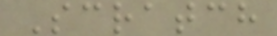Scratch
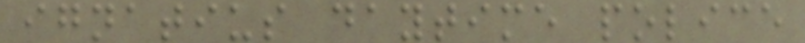ignatius daytime police
